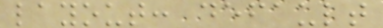layout: default
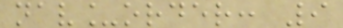nav_order: 9
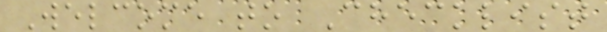Welcome to Checklist
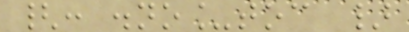{: .no_toc }
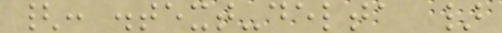{: .text-delta }
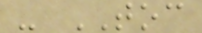- TOC
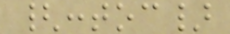{:toc}
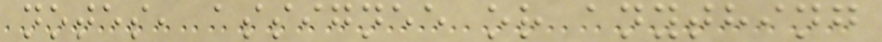notes, assignee or anything
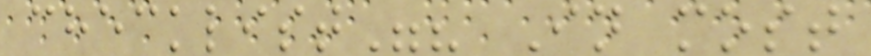checklist"? In most
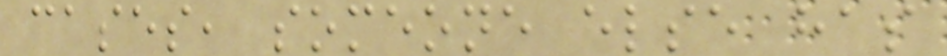cases, someone else has
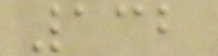132
